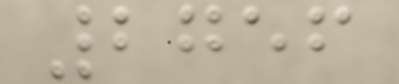2756
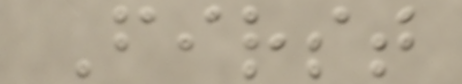First
